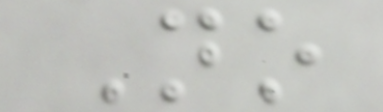No
